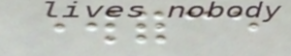workforce
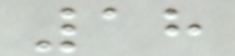18
